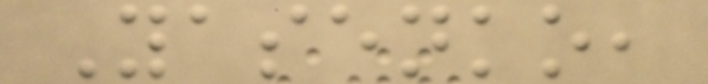Yasenko,
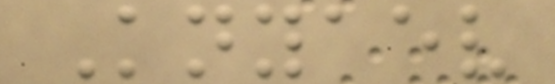Knyaev
